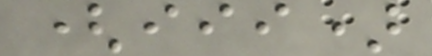(iii)
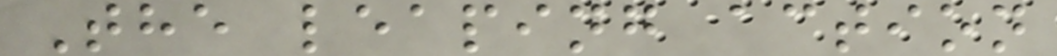The leaping action
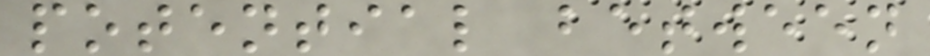potential between
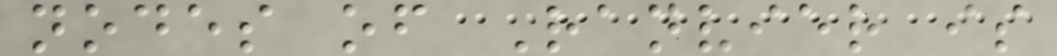nodes of Ranvier is
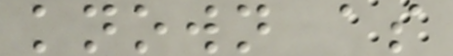known as
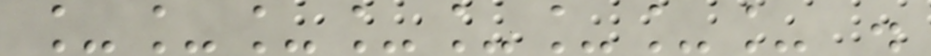________ .
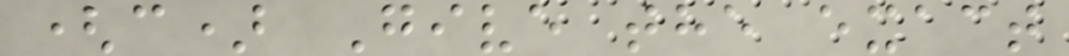(c) Give the exact
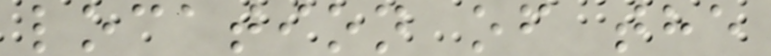location of the
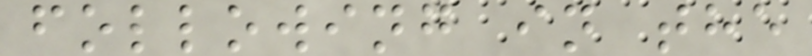following in the
